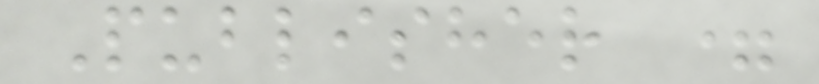Publisher =
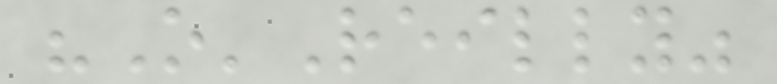"O'Reilly"
